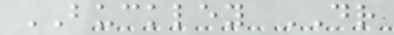BUCKLEY DR
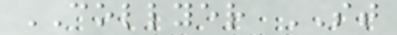COLLYER ST
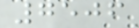7506
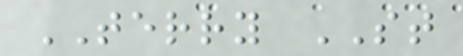TERRY ST
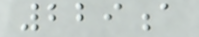229a
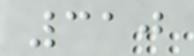310
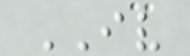IV
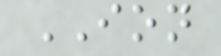ION
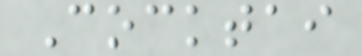Cocktai
